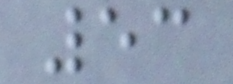53
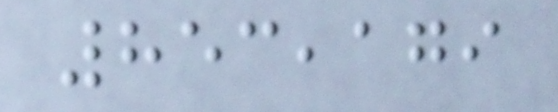853,179
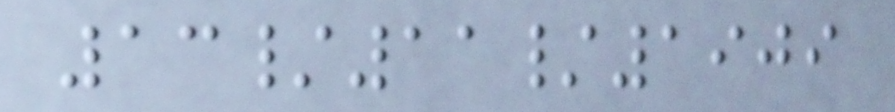13/11/1909
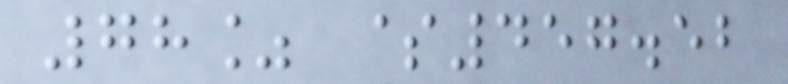78% $457.52
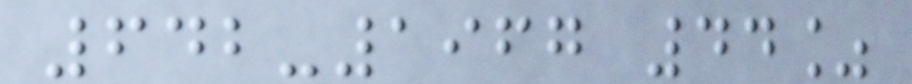642-1967 44%
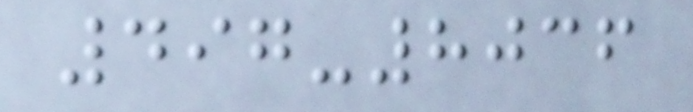497-8036
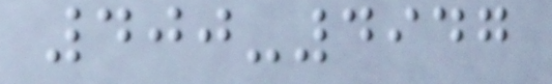400-4947
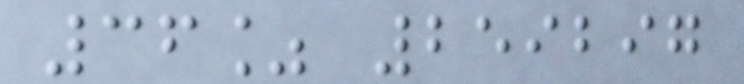36% 259297
